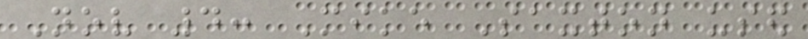Nov 4: Mike Saxton used
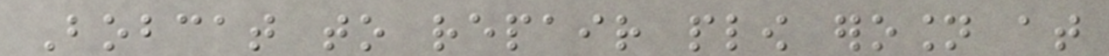Bobcat to repair plow erosion at
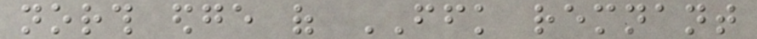north edge of FFK remnant
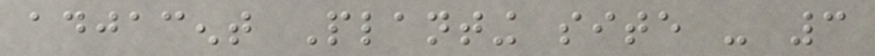adjacent Planting site - 3
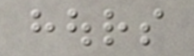hours
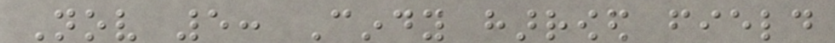Nov 5: Cindy harrowed field
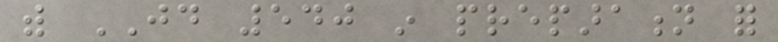with JD 540 in preparation for
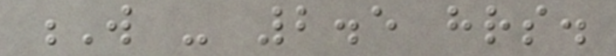W - 2.5 hrs.
